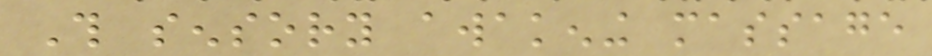This sensory awakening massage
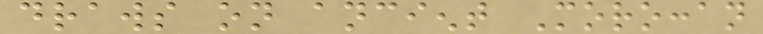draws on ancient Moroccan
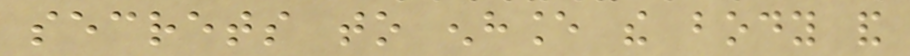secrets to enhance the body and
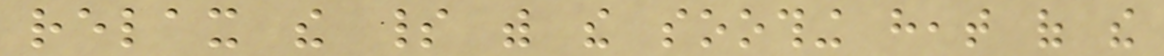relax the spirit with the soothing heat of the
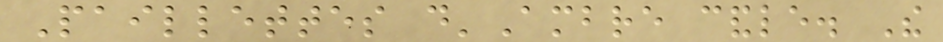Paillettes d'Ambre candle. The
